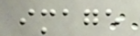image
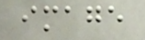image
